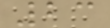23
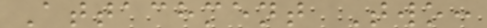Attachment Two:
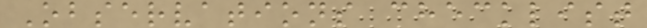Observations checklist
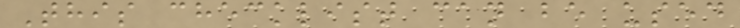This checklist can be used
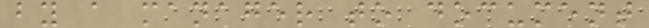by a manager to document
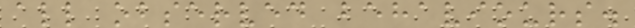all observed behaviours.
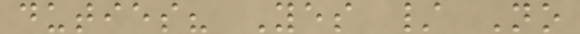duties? Yes / No
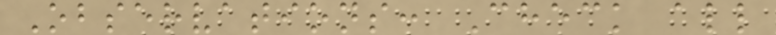Observations: Check all
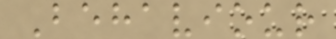Behaviour
